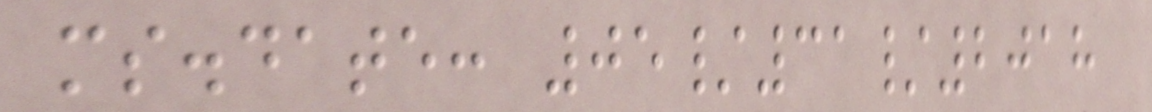ms.date: 05/31/2018
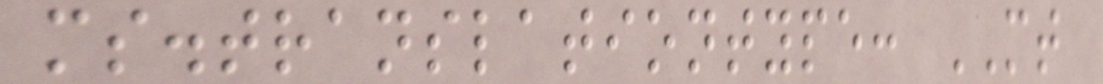ms.translationtype: MT
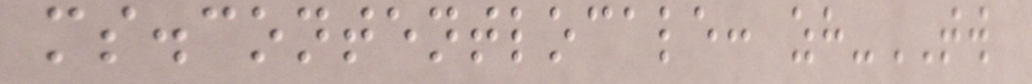ms.contentlocale: zh-TW
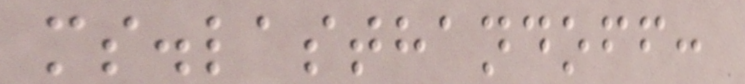ms.lasthandoff:
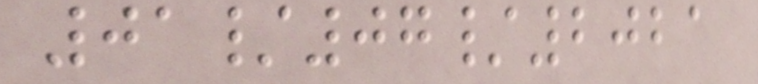01/07/2021
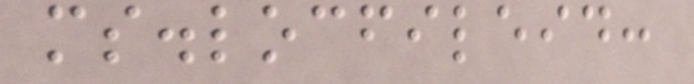ms.locfileid:
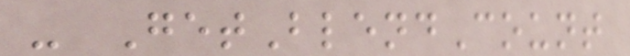- GetBlendCount
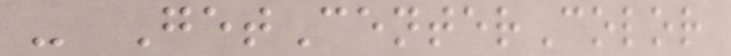- GetCenterColor
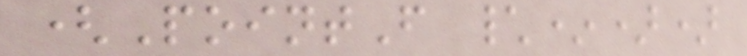(PointF \*))
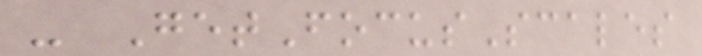- GetFocusScales
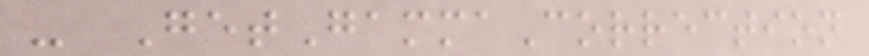- GetGammaCorrection
